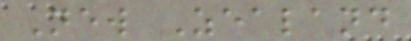New Zealand
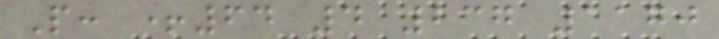P: +64 4 237 1170
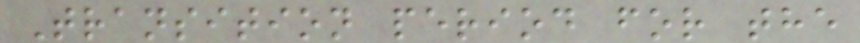Transition period for the
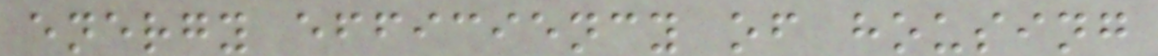energy efficiency of housing
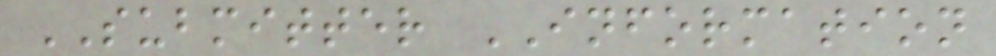SUBMITTER INFORMATION
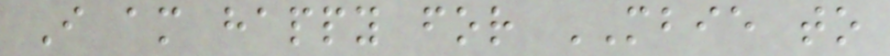I am happy for MBIE to
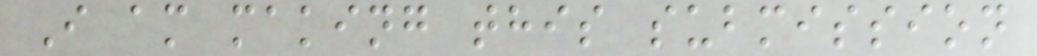I am making this submission
